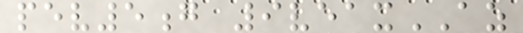pev5g 9veaxAZ
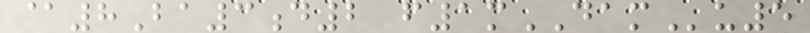@8Ba3d2 f1mDAMu5
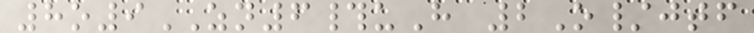8o9ZN6#uH 2O/jtf
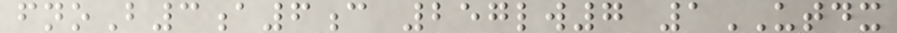fnoB3a6c 257lw7 1UTDX
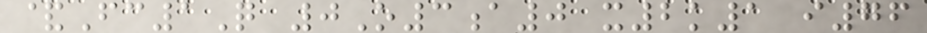&Fc1Q 0O3a0 x2k1 i76
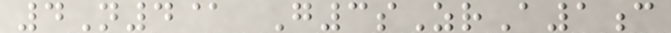4N4@ G3sZrA1c
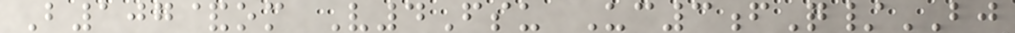B107&om V4Fsu Uc3fQ/BJ
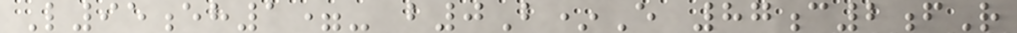L95eh1=- b0B*E 87c2fR
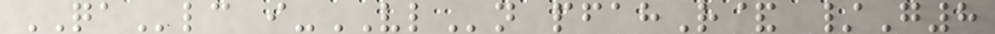QAlc i-VLn pfahR& /G8
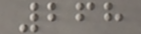268
